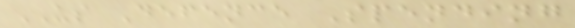US Defence Spending
